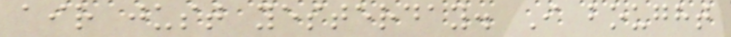air just yesterday. I bought
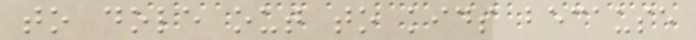to dole out to kids because
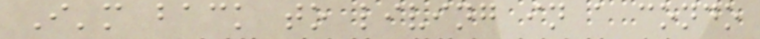I'm back to living in a condo
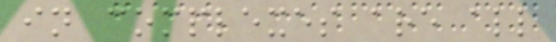in complexes are all
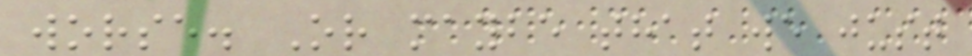worse. Or maybe that we just
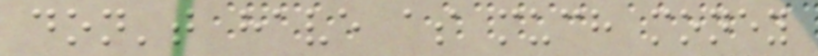don't have as much money
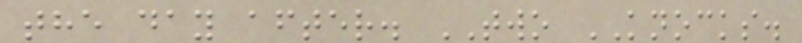the day after. TWO KNOCKS.
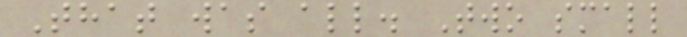That was all. Two small
